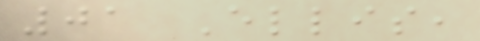01 Ellis,
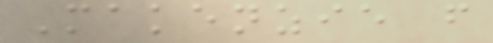Makenzie f
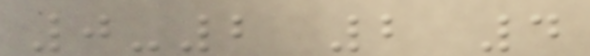0-2 2 4
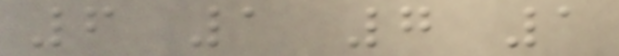6 1 7 1
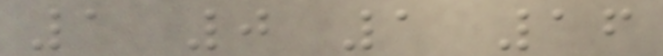1 0 1 16
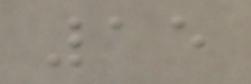15
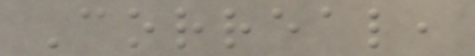Correal,
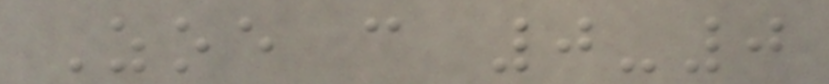Zoe c 0-0
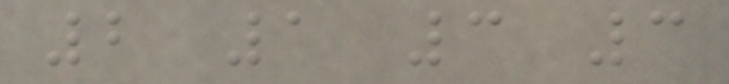2 1 3 3
